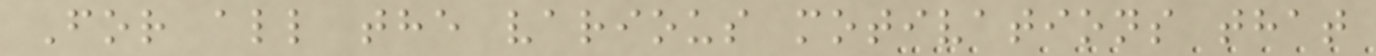For all the various motivations that
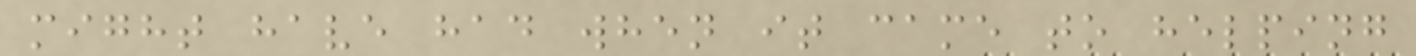might have had when it came to helping
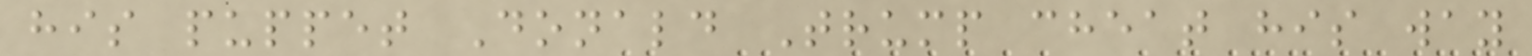his puppet Donald Trump cheat his way
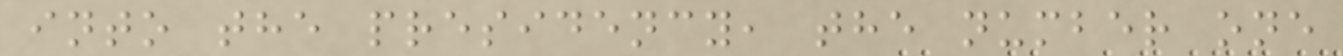into the presidency, the number one
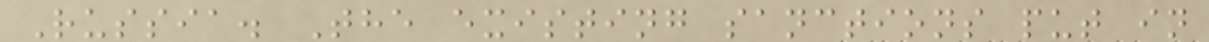Russia. The existing sanctions put in
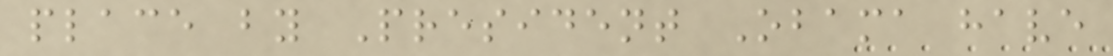place by President Obama have
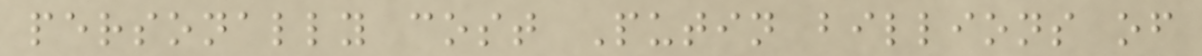personally cost Putin billions of
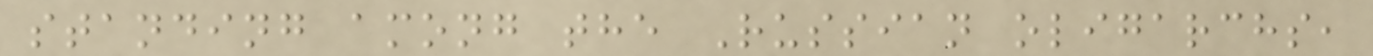standing among the Russian oligarchs,
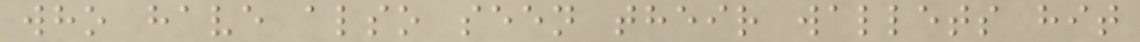who have also seen their wallets hit
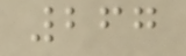267
